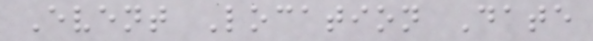Event Location Date
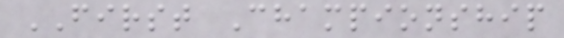FIRST Championship
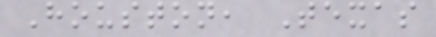Houston, Texas
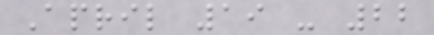April 19 - 22
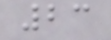23
